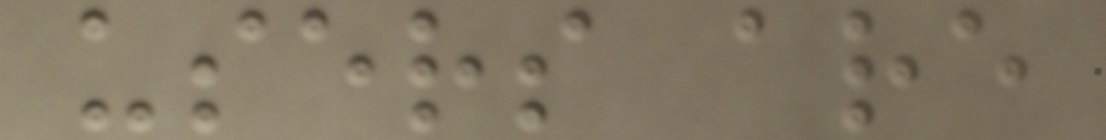users are
